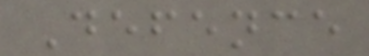Defence
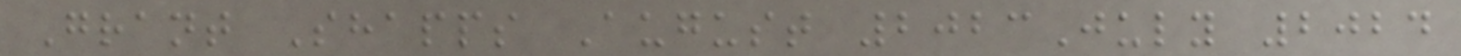Grant Shapps August 2023July 2024
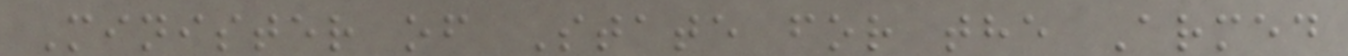Minister of State for the Armed
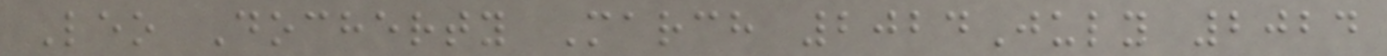Leo Docherty March 2024July 2024
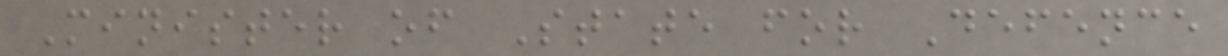Minister of State for Defence
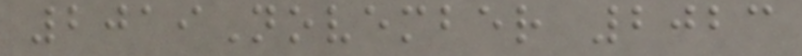2019November 2023
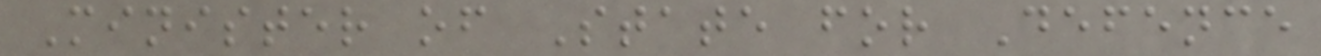Minister of State for Defence
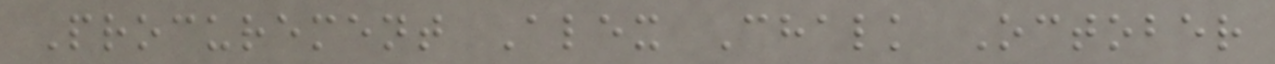Procurement Alex Chalk October
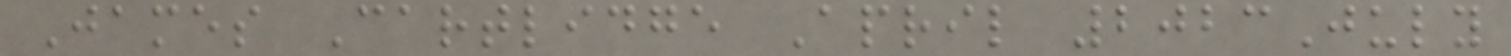James Cartlidge April 2023July
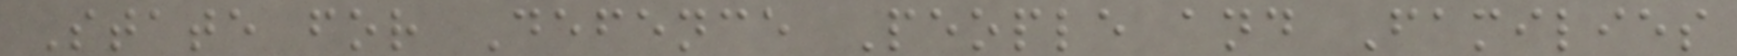State for Defence People and Families
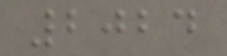2024
